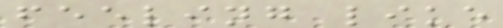feeling like
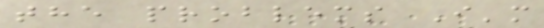the problems I'm
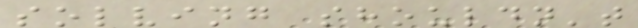solving shouldn't
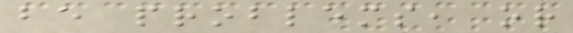be problems, or
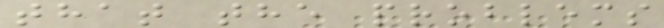that the problems
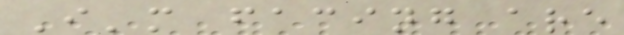I'm facing are
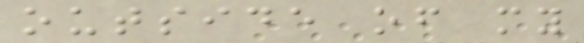outside of my
